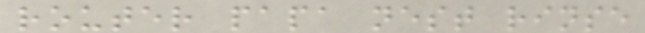router papa nest rinse
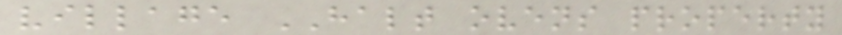village HALT ovens property
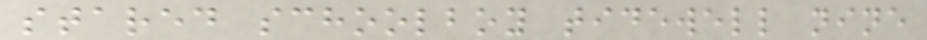stared schoolboy tidewell nine
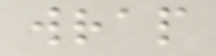wrap
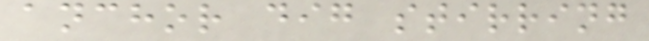anchor dig stirring
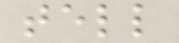tell
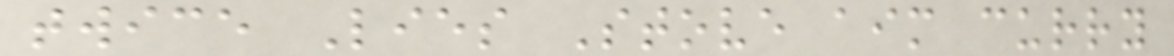twice Lies Stove aim curry
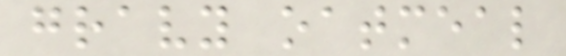gravy oatmeal
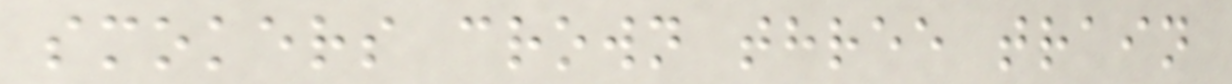smokers crown three train
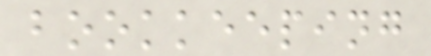bookkeeping
